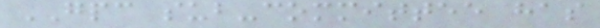GPC sub-committee has
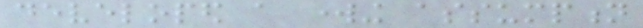developed a working assumption
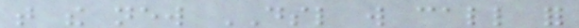that the new DSL will call for
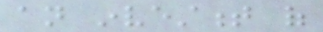an investment of
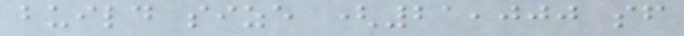build size (21,000 sf
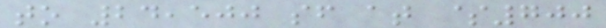to 24,500 sf at $700
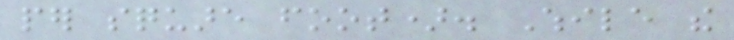per square foot). While the
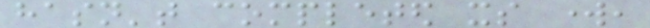hasn't completed its work,
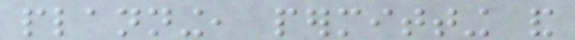planning, permitting and
